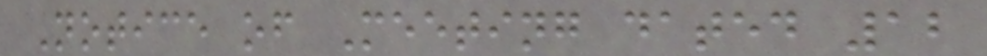Notice of Meeting dated 12
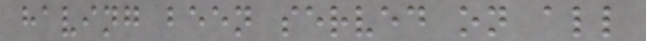having been served on all
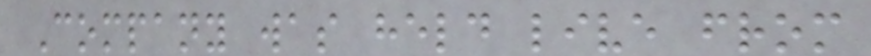Company was held live from
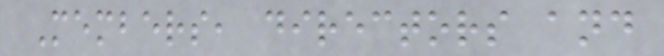Members, directors and
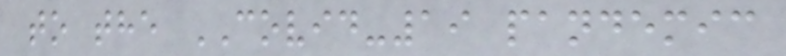to the COVID-19 pandemic
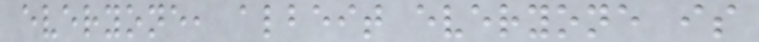everyone, albeit everyone is
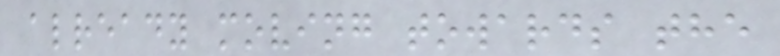already moving towards the
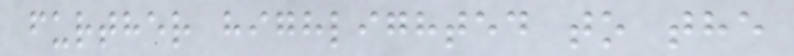further highlighted to the
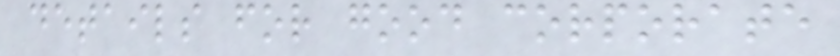details for good corporate
